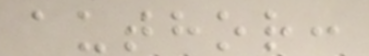author:
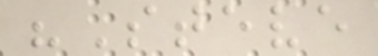"Steve
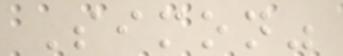Simon"
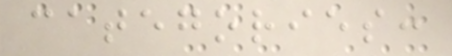categories:
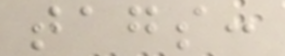tags:
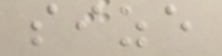size
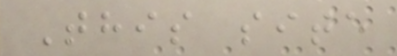This site
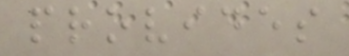provides
